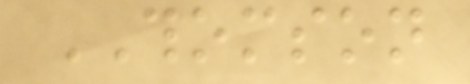THOMSON
